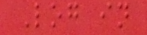Log in
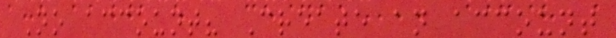No account? Create an account
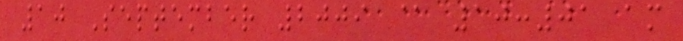10 September 2009 @ 10:01 am
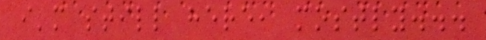i'm still here, mostly...
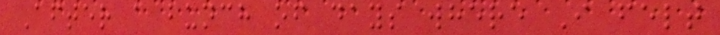After a bunch of days where I felt
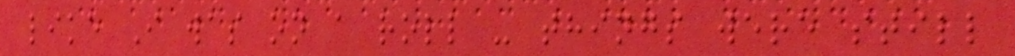like I was on a roll - things were still
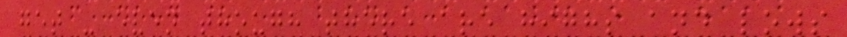get - even though there are highs and lows
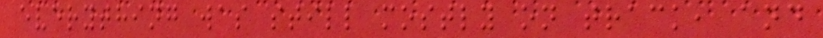everything was still mostly on track, and
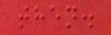then.
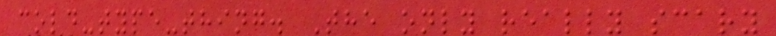cold-type-thing. The only really scary
